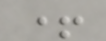+
